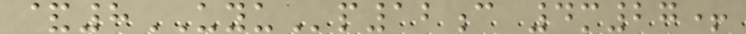&8UYUp12c 4m27+
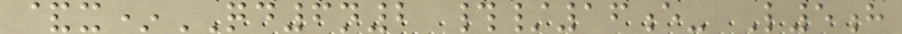&x*QD6n2 #/16e- L5h
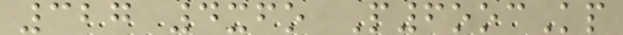327 4xfo P6oocKp
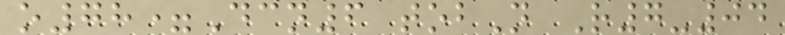o78=Dcn6 tobN R7-04
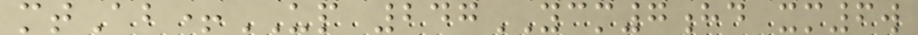mtAb+UP 247YCM7hd xm6w
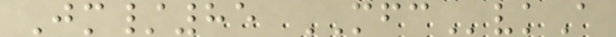Jm/85 MFCvkA
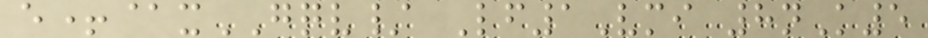e+@xGQV/ Lf1Vmi 8nK5
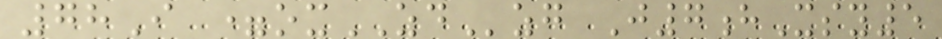78I =oxZDzg J7hXsy5
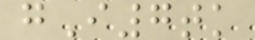gI7tk
